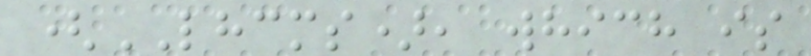(LHCMS), which is
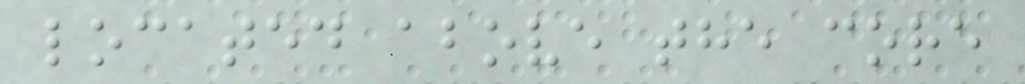located above the core
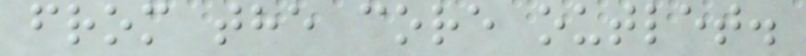from the core outlet.
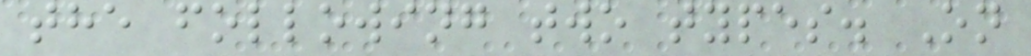the following two types. On
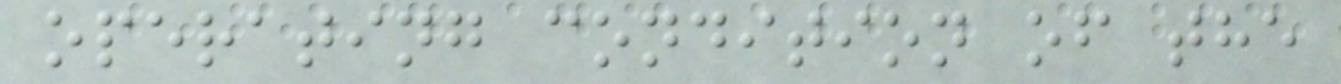operating condition of the
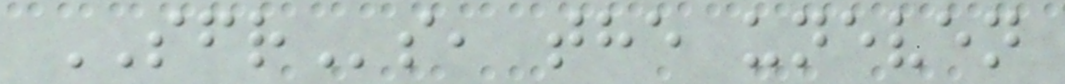SFRs, the uneven
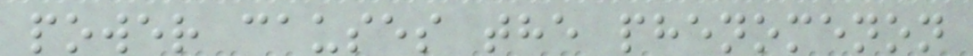power causes the phenomenon
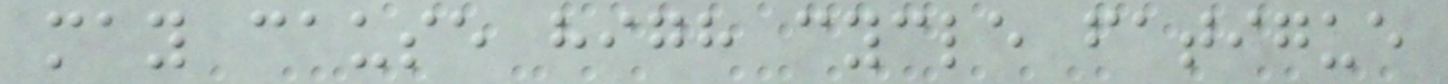may cause high cycle fatigue
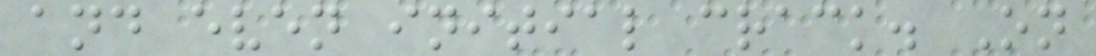and even initial crack. On
